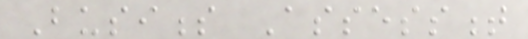Business Assessment
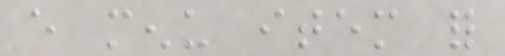every menu item for
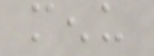menu
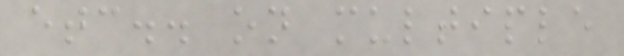etc.. on multiple
